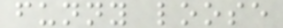funny loose
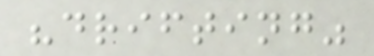"drifting"
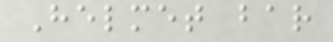Helmet bar
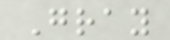Gray
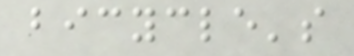bicycle's
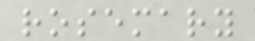rosemary
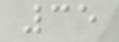35
